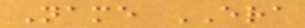Name ERA
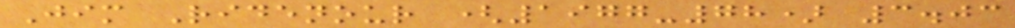Jim Ridenour (1977-78) 3.03
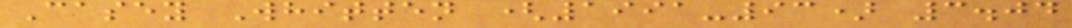Casey Whitten (1991-93) 3.04
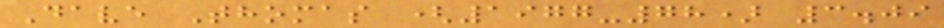Dave Thomas (1977-78) 3.09
